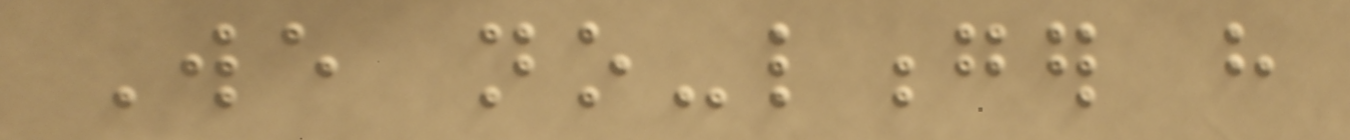We no-longer have
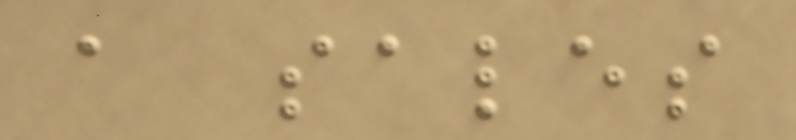a sales
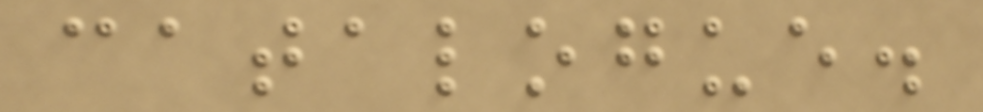catalogue.
